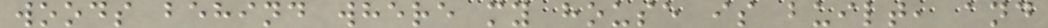woods behind where my house is built, and
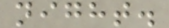night.
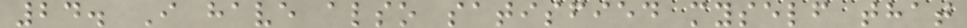24. I have also satisfied myself that
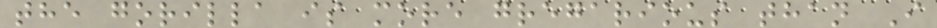the gorilla is more gregarious than I
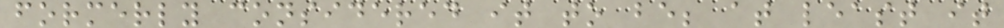formerly considered it to be; at least it
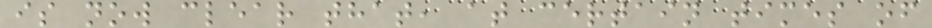is now clear that, at certain times of
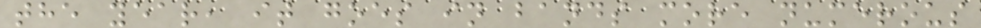the year, it goes in bands more numerous
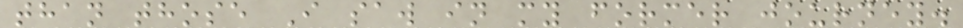than those I saw in my former journey.
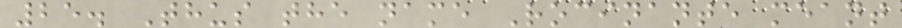25. Thus the name Rocinante meant
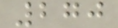270
